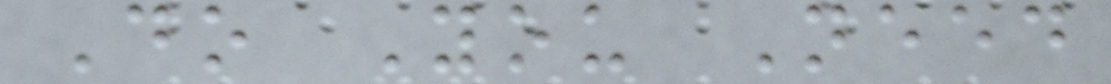Do You Need
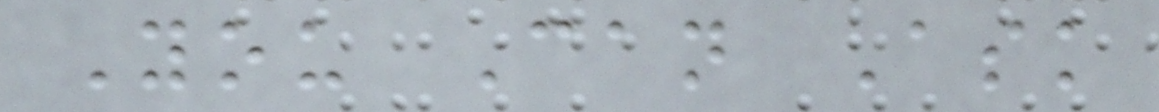You Can Ask
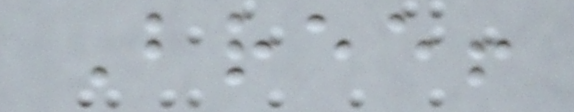Bree!
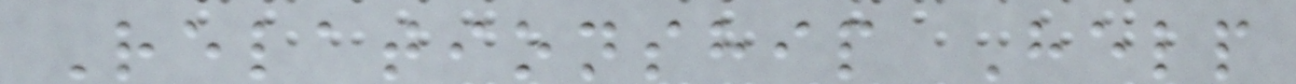Relationship Help
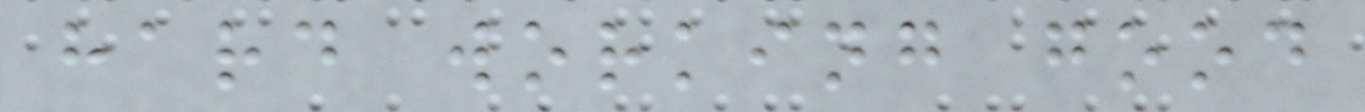hard working good
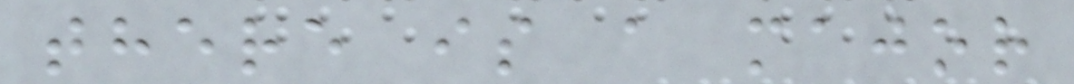there is a major
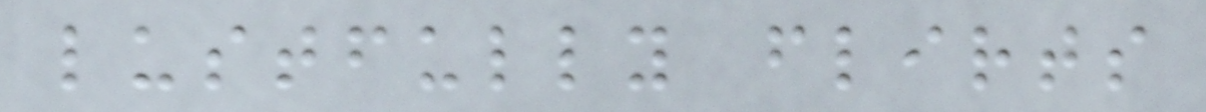lustfully flirts
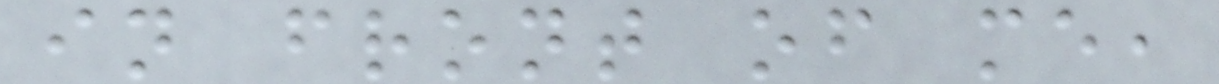in front of me,
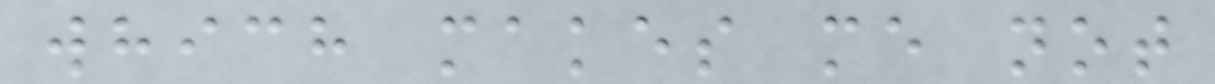which makes me not
